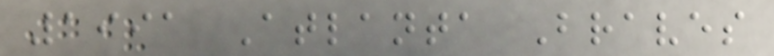1991 Atlanta Braves
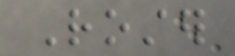Roster
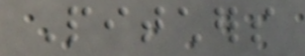Pitchers
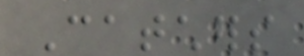Catchers
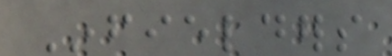Infielders
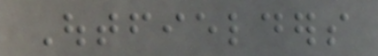Outfielders
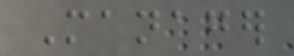Manager
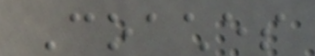Coaches
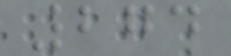274
